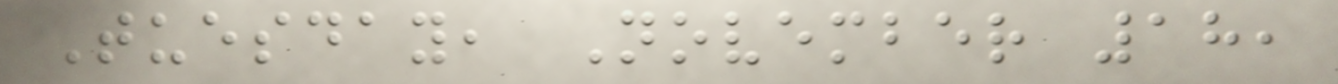Tuesday, November 18,
